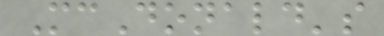McDonald's
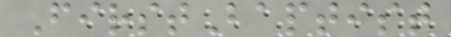FirstBaptist
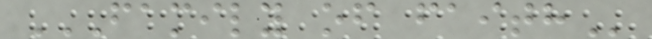FAMILY OF FAITH
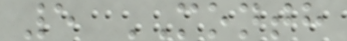5 MONTH
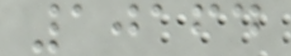10164
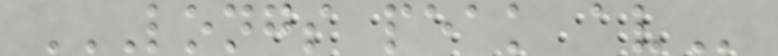LONGS PEAK AV
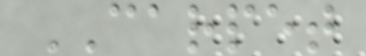CARPET
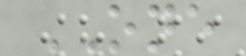ONE
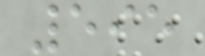595
